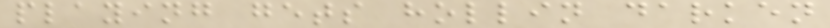playing gets hollin darken
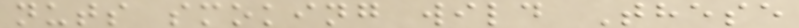nuts smoking wild These
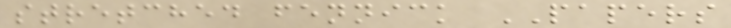stretched fennick PAPERS
